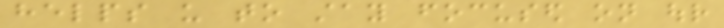helps us to stay focused on our
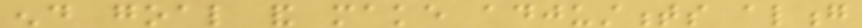end goal and make adjustments along
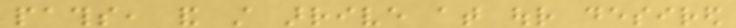paths, and still arrive at our desired
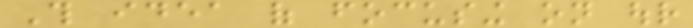This idea of focusing on our
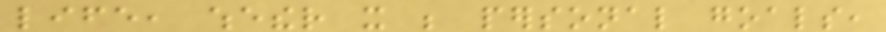life, whether it be personal goals,
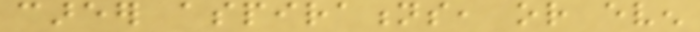career aspirations, or even
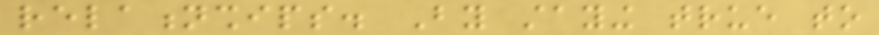relationships. By staying true to
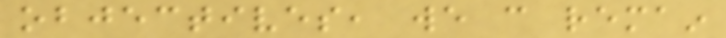objectives, we can remain
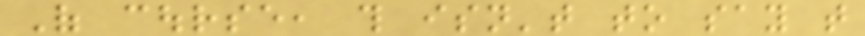Of course, this isn't to say that
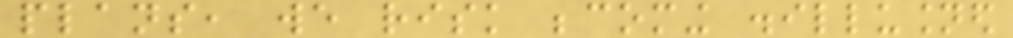plans, we risk becoming disillusioned
